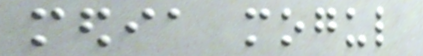media mogul
